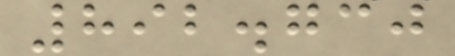892.730
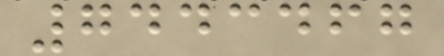7443467
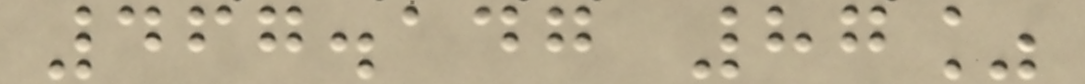467.147 87%
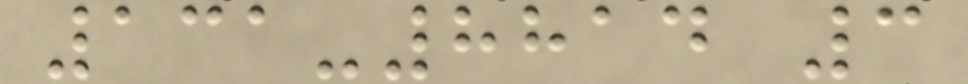131-8814 3
